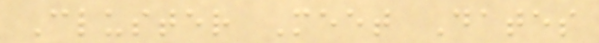Cluster Meet Dates
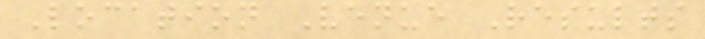Location Venue Results
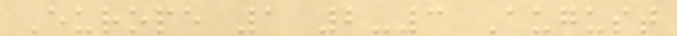Europe 1 2-3 August
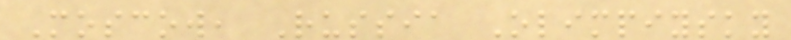Moscow, Russia Olimpiysky
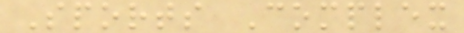Sports Complex
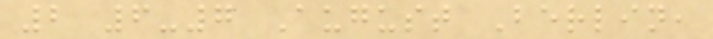2 6-7 August Berlin,
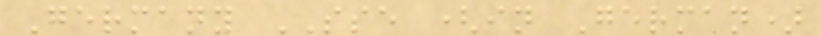Germany SSE (in German)
